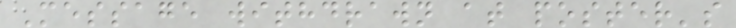Message withdrawn at poster's
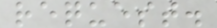request.
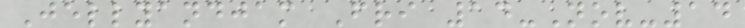Jellyandjam Fri 14-Nov-14
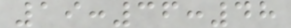19:36:48
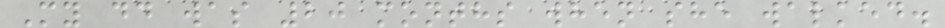My dd was 20 months when she walked.
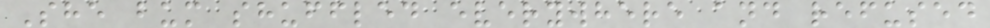She bum shuffled everywhere and refused
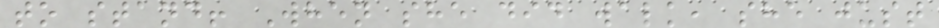to stand! When she did walk, she just
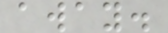away.
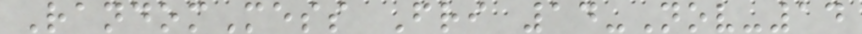RandomMess Fri 14-Nov-14
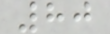80
